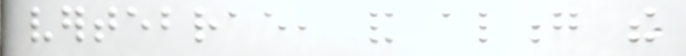vertebrae, and along the
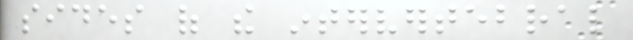sides of the intervertebral
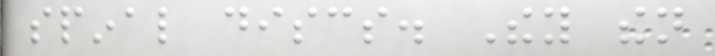spinal discs. They then
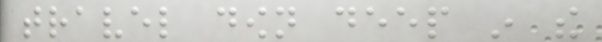travel down deep in the
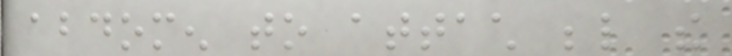abdomen to attach below the
